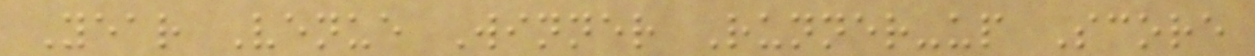Year Venue Winner Runner-up Score
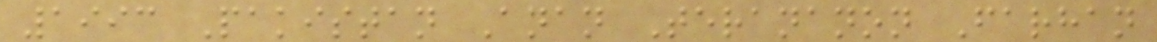1993 Pakistan Anan Terananon Farhan
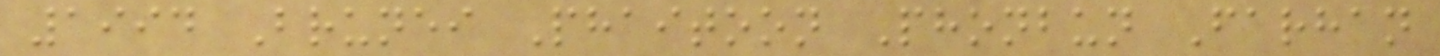1994 Brunei Phaitoon Phonbun Farhan
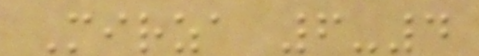Mirza 6-4
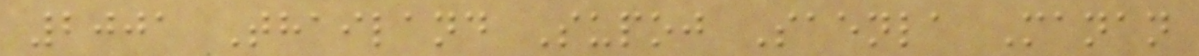2001 Thailand Supoj Saenla Manan
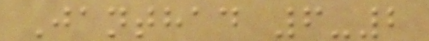Janthad 6-2
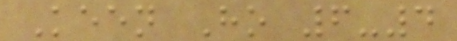Keen Ho 6-4
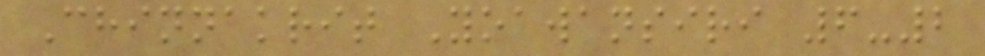Chinnakrit Yoawansiri 6-2
